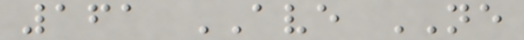161 AVE NE
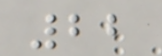22
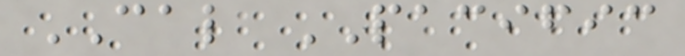CAL PACIFIC
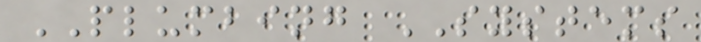PLUMBING SYSTEMS
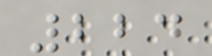224
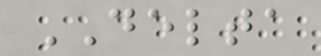DELTA
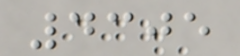4305
